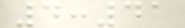4:41
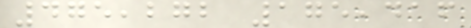475,272 175,416
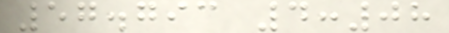57.793 4:08
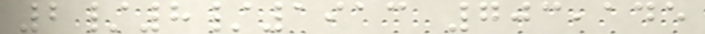2/8/1913 703,145
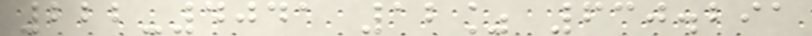222-4041 12% 630.291
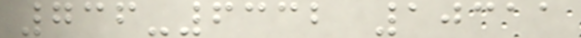736-6332 10311
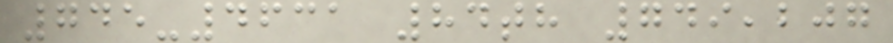745-4631 84th 749,207
